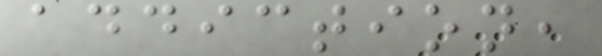addiction,
